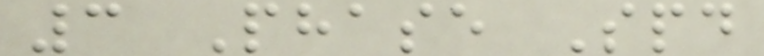3 Phase Spd
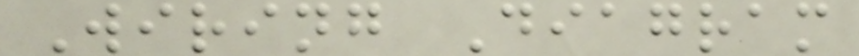Wiring Diagram
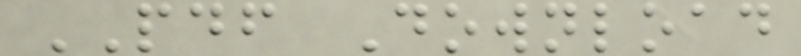PDF Download
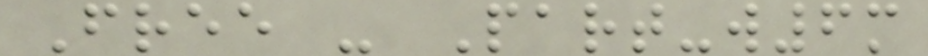Free - Part-w6m
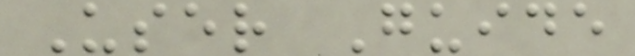User Guide
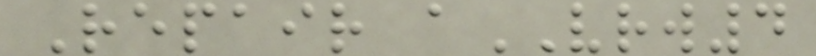Repair aVRW4
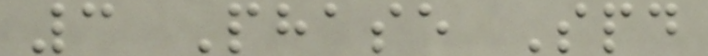3 Phase Spd
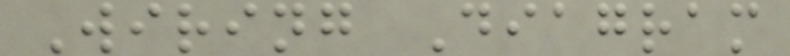Wiring Diagram
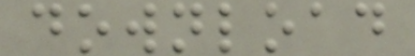download
